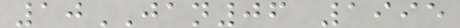10JAN06 1995
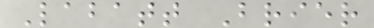Labatt Brier
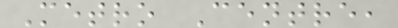Metro Centre,
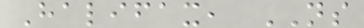Halifax, NS
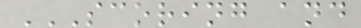SCORING AND
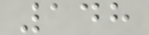148
